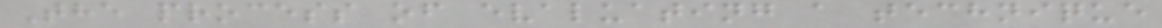The process of evaluating a technique
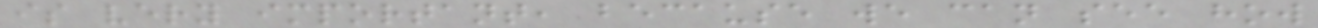is very important, because we can see how
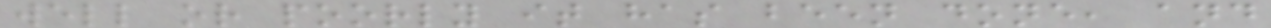well or poorly it has been done, and
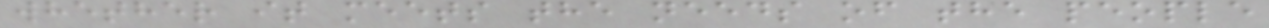whether it meets the needs of the people
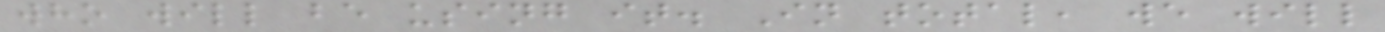who will be using it. In total, we will
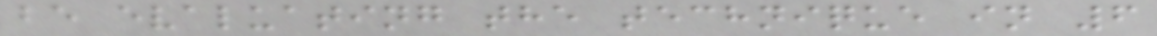be evaluating the technique in 6
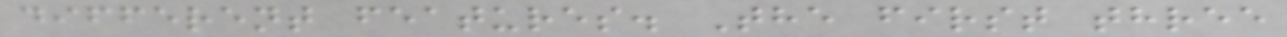different features. The first three
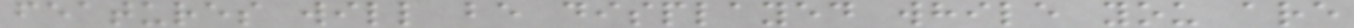features will be displayed while you are
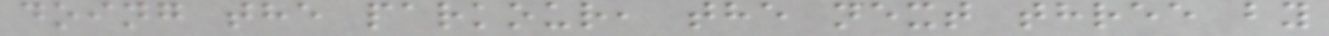doing the parkour, the next three by
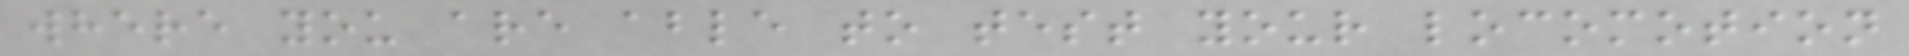where you are able to test your locomotion
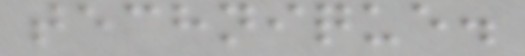technique.
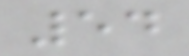54
